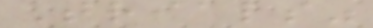Trials"
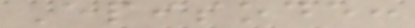Episode:
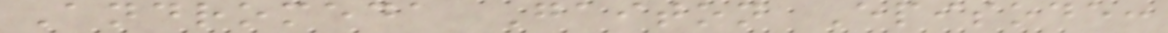Andromeda Gaiton Episode:
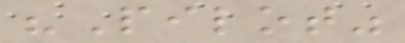"Pilot"
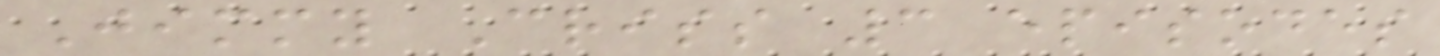Jimmy Criss 3 episodes
